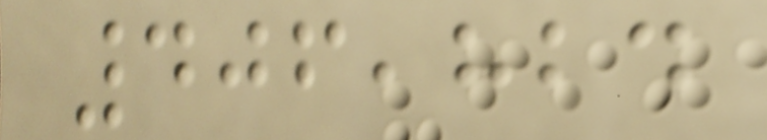406,824
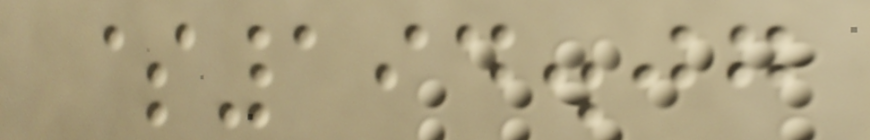$194.07
